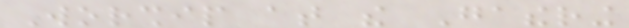Worship at the Gathering
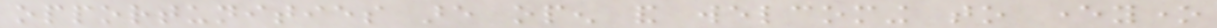opportunities are open and welcoming to everyone
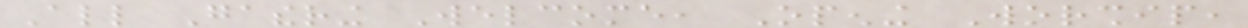All Gathering Welcome, Opening Worship,
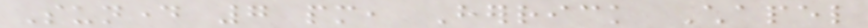Sunday 7 pm, Herrick Chapel
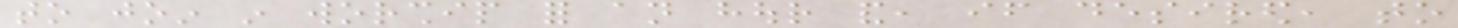to join in worship for an hour and, if desired, to
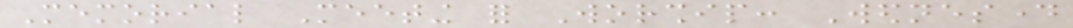Memorial Meeting for Worship: Wednesday
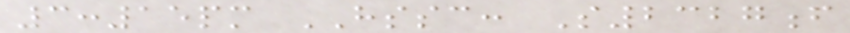3:15pm HSSC: S2327f
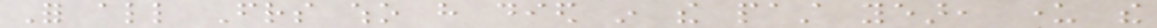For all Friends who have died in the past year, under the
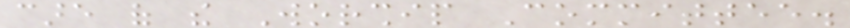care of the Worship Committee.
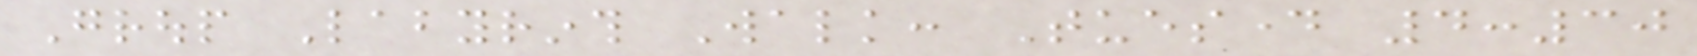Group Labyrinth Walk: Tuesday 4:30
